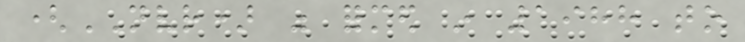(NVR) was formed in 1988 to
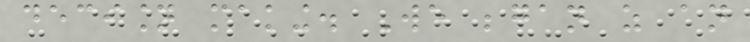decision making. We began as an
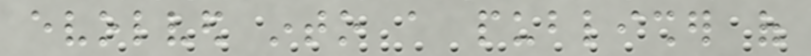evolved into a publisher of
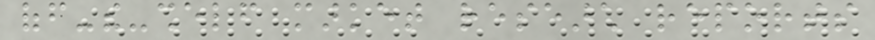off-the-shelf market research reports
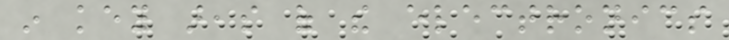in key areas of the electronics
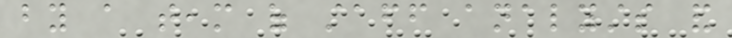by a team of staff analysts and
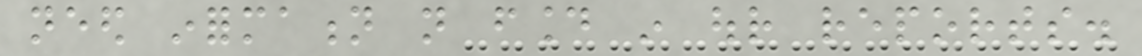need information not found in our reports.
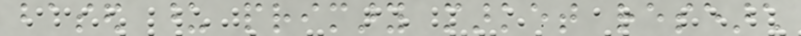based upon primary market research
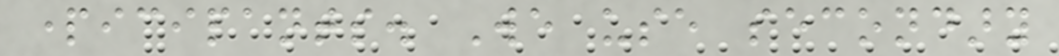participants. We use secondary
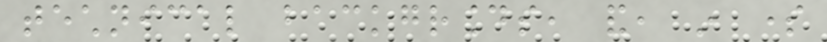technical backgrounds, and, in some
